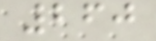260
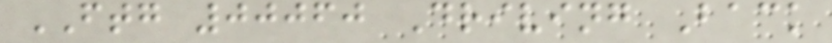FTG 00060 Driving Back
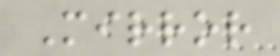Mirror
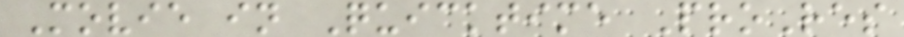Movie in Quicktime ProRes
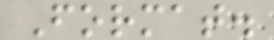Format.
